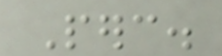Perc.
